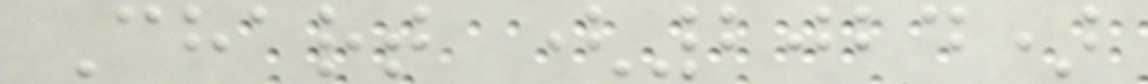Chart (2024)
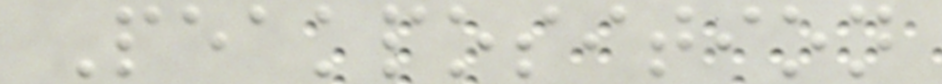Peakposition
